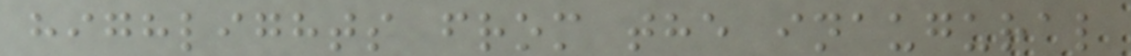highlights from the inaugural
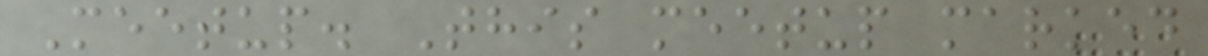Meetup. This meetup marked
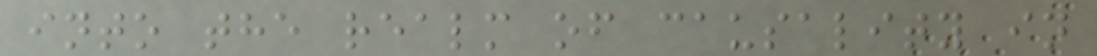into the realm of causality in
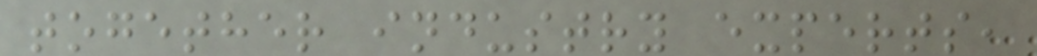together industry experts,
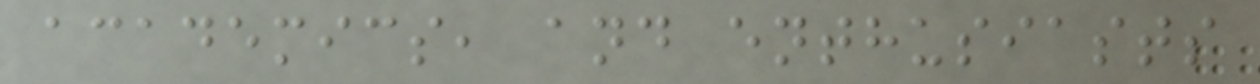academics, and enthusiasts
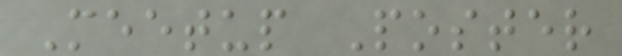Meetup Poster
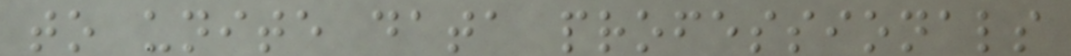to unite data professionals
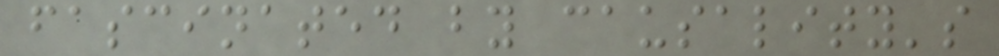fascinated by causality's
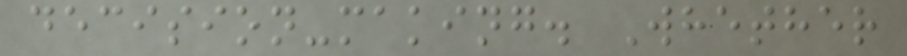decision-making. Whether
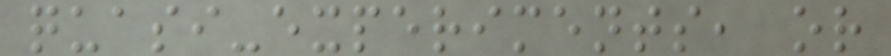quasi-experiments, or
